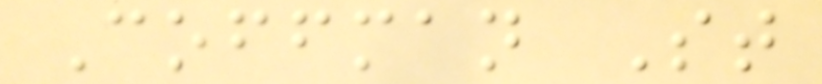Coffman St
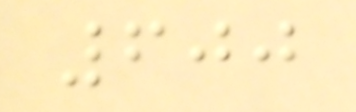600
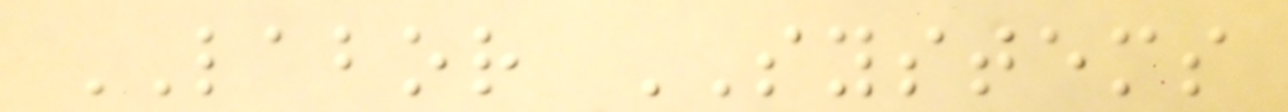LABOR SYSTEMS
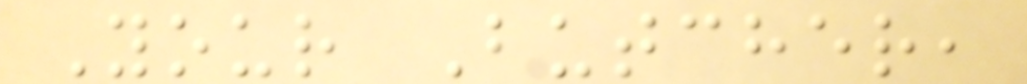Your Butcher,
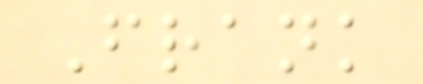Frank
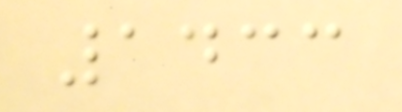1433
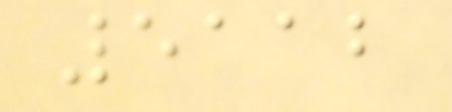5112
